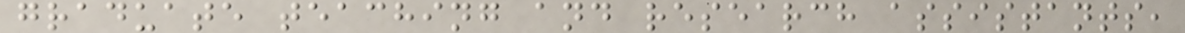graduate teaching and research assistants,
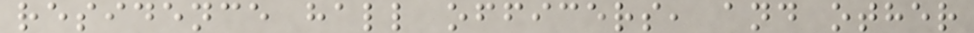residence hall officers, and other
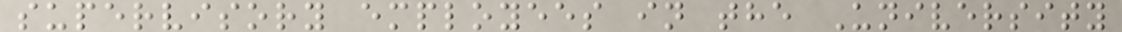supervisory employees in the University
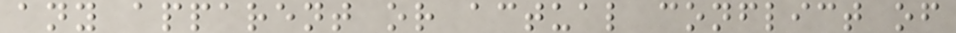any apparent or actual conflict of
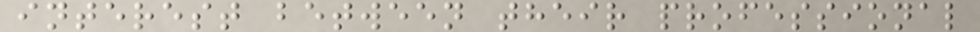interest between their professional
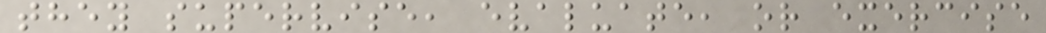they supervise, evaluate, or exercise
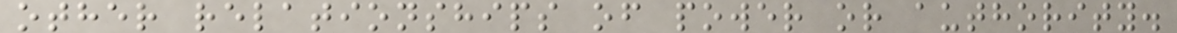other relationships of power or authority.
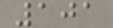101
